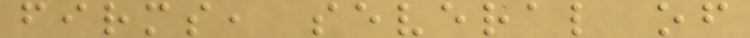firms, several of
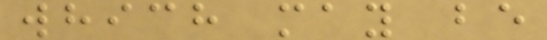which may be
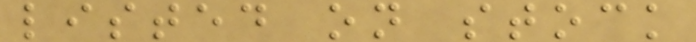listed on stock
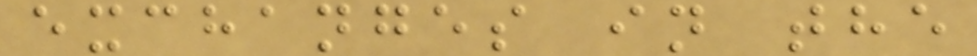exchanges in the
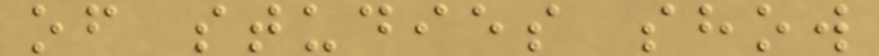of studies show
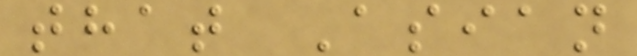that Asian
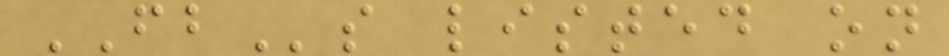FBs listed on
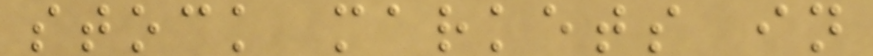stock markets in
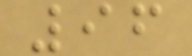96
